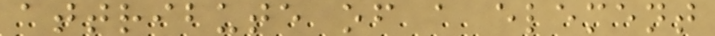attribute of a element
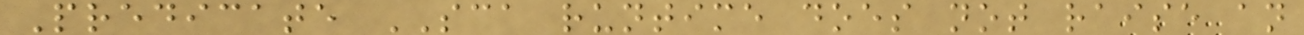Predicate SCA runtime does not raise an
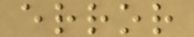error
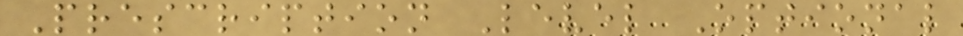Prescription Level Optional
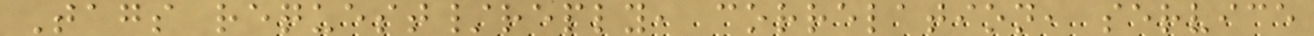Tags request/reply, correlation, service
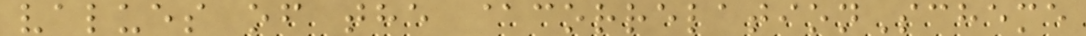values of the @correlationScheme
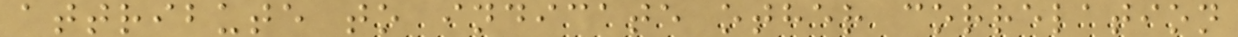attribute to indicate other correlation
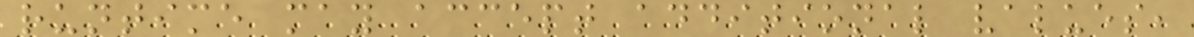runtime may accept additional values,
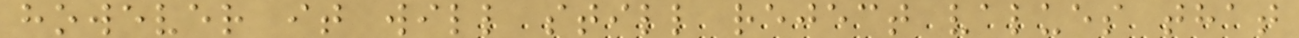however it will still reject values that
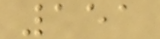151
